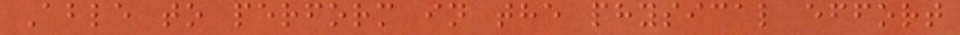Able to perform in the physical effort
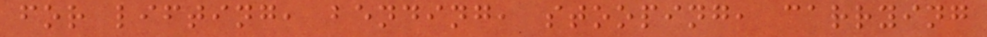for lifting, bending, stooping, carrying
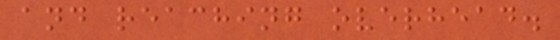and reaching overhead.
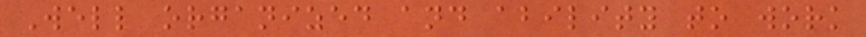Well organized and ability to work
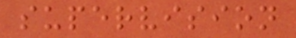supervision
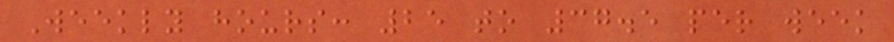Weekly hours: 25 to 37.5 per week
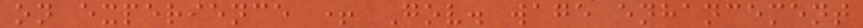on experience + Gov. wage enhancement
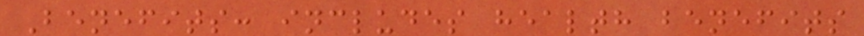Benefits: includes health benefits
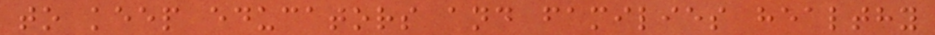to keep educators and families healthy
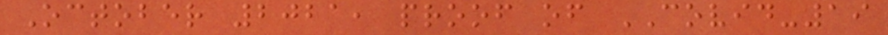October 2021, proof of COVID-19
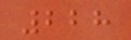228
